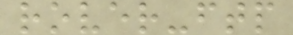rover-ftp
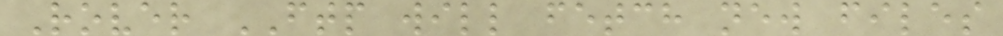Rover FTP will fetch new files
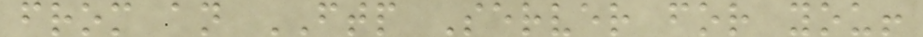from an FTP Server for you!
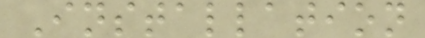Installation
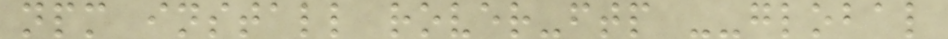npm install rover-ftp --global
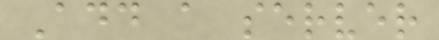Add a server
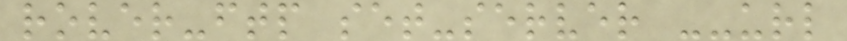rover-ftp set-server --url
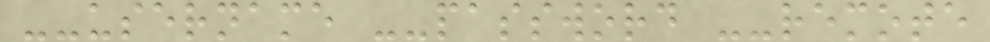--username --password --remote
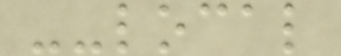--local
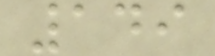149
